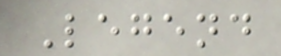Legend
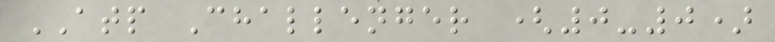ATP Challenger (0-0)
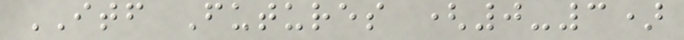ITF Futures (0-3)
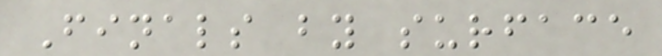Finals by surface
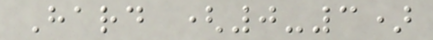Hard (0-3)
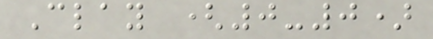Clay (0-0)
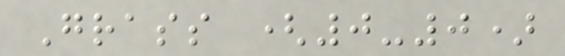Grass (0-0)
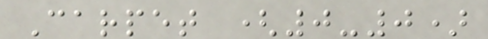Carpet (0-0)
